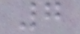7
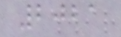2021
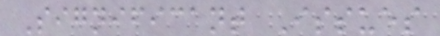Significant Issues
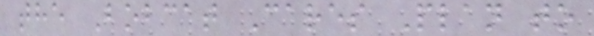the Bobcat Cares Plan to
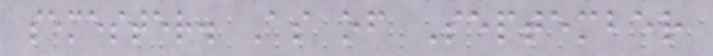semester. As of September
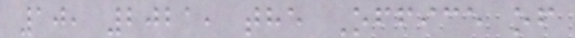10, 2021, the Office of
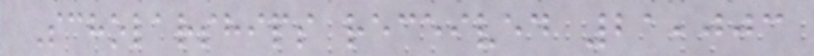Scholarships received 21,003
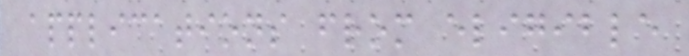applications from eligible
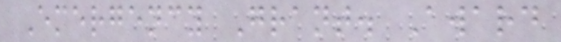Emergency Grant. Award
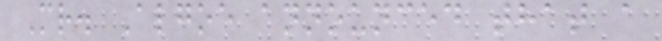Mr. Algoe announced that a
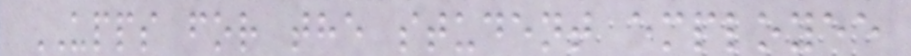UPPS for the student employee
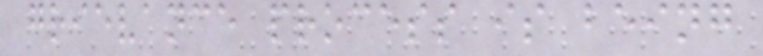grievance process is being
